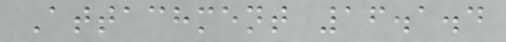Attachment 16.1.4
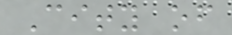City of
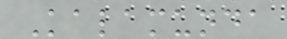Kalamunda
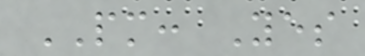PM: Yes
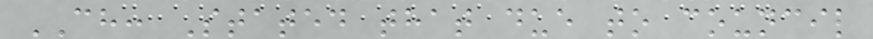CH: Stated that due to council
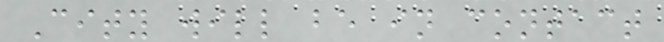City will be in contact
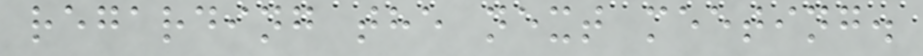regarding the next meeting.
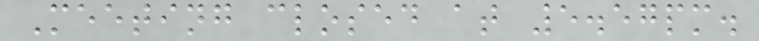Meeting closed at 5.57pm.
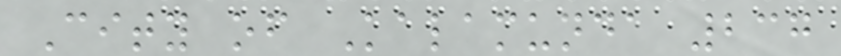City of Kalamunda 237
